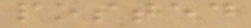posted
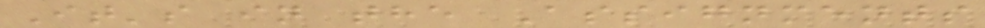It's in the Assignments
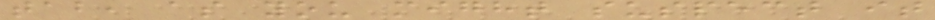tab, as you might suspect it
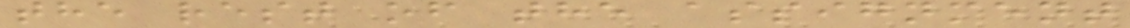the rest of the assignment
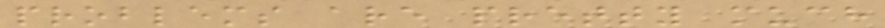problems are pretty much
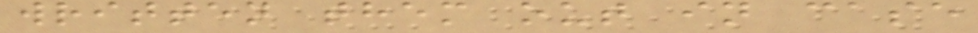written them out in case
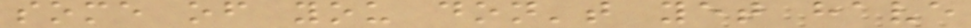some of you don't yet have
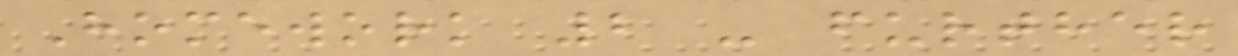Homework 2 - further
